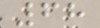68
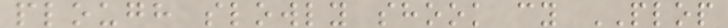plough slowly shook cy PLOP
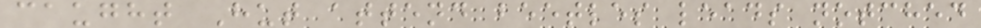caught Hut attend beetles leads notched
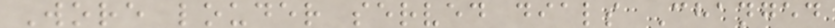Wore louder served dials Changed
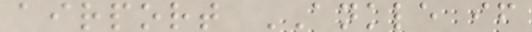airport ANKLE if
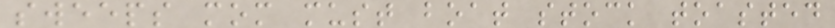sweeps mom must boat stock toasted
